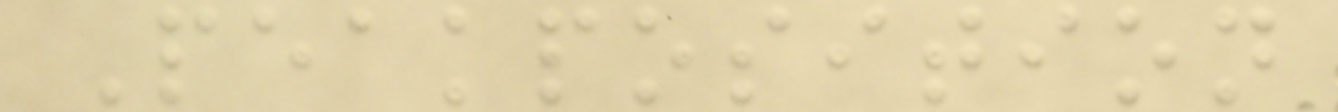Peakposition
